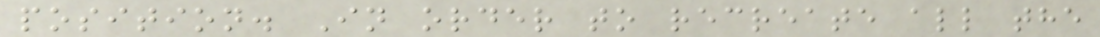position. In order to recreate all the
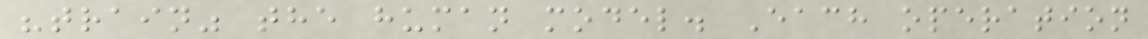"train" the human model. Each operation
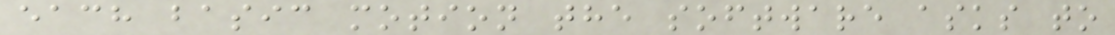each basic motion the software asks to
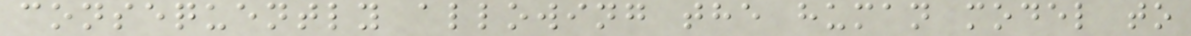consequently allowing the human model to
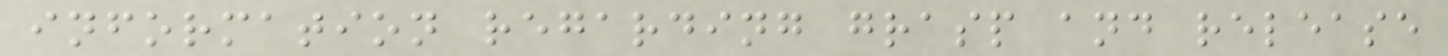information regarding grasp and release
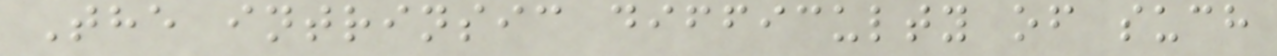The intrinsic difficulty of such
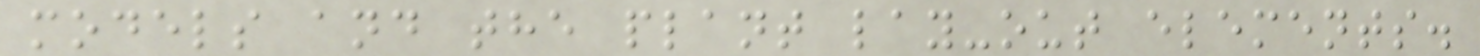models and the plant lay-out elements.
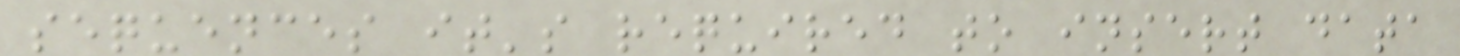sequences it's required to insert data
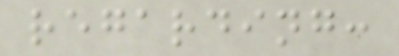regarding:
